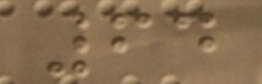64
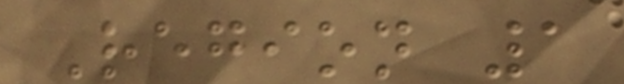Region 1
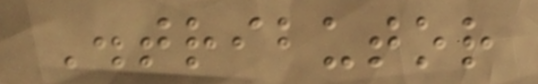Distributor
